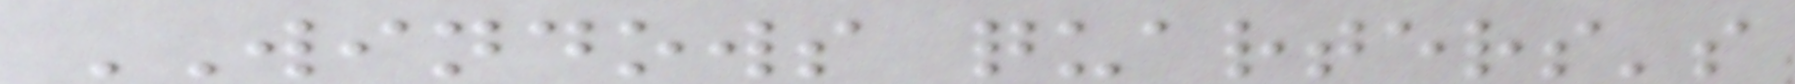WINDOWS quarters's
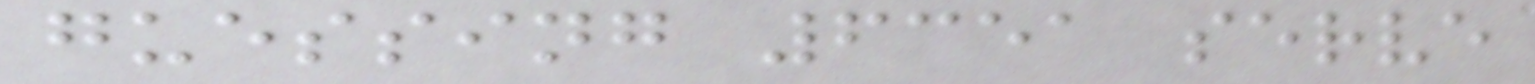guessing 6351 serve
